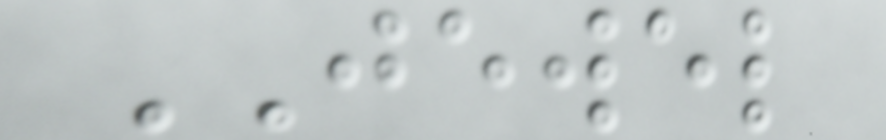JEWEL
